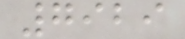7929
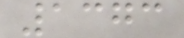1373
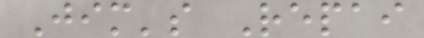Jim's Repai
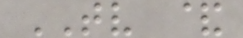TV &
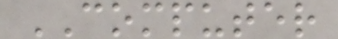COMPUTER
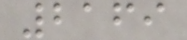2169
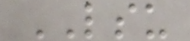LSU
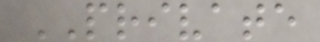PRIVATE
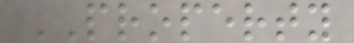PROPERTY
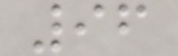96
